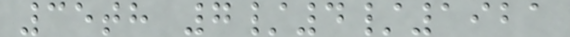35th 7/4/1921
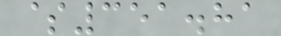$351.81
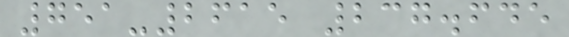751-2615 237.645
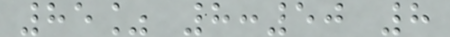85% 8:50 8
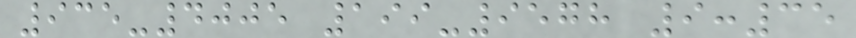935-4005 199-9578 9:35
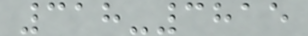318-3815
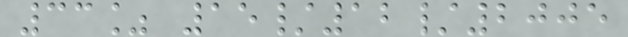33% 15/12/2005
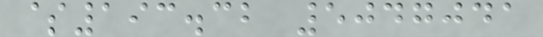$193.32 5047041
